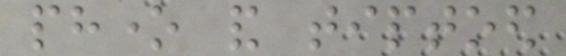phone and tiptoed
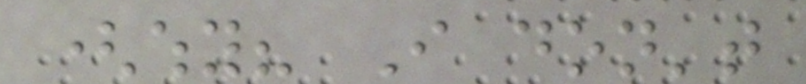(why? I don't
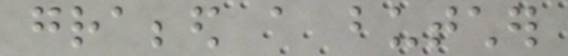grabbed a butcher
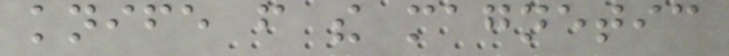knife from the magnetic
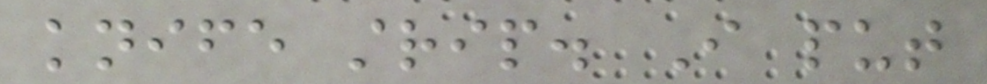knife strip. I put
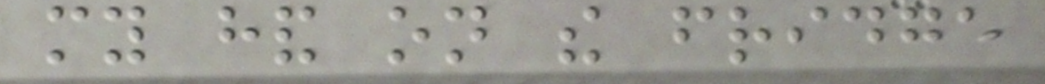my hand on the fridge
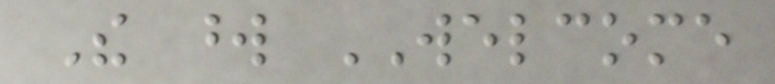The word WELCOME
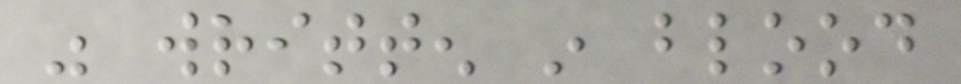was written in blood
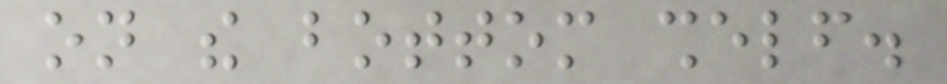on the bottom shelf.
